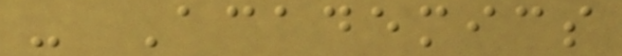- Academics
